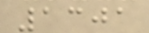1301
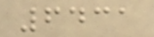6431
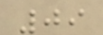09
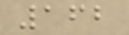162
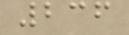236
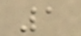1
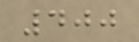400
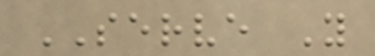SERVE Y
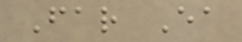Far Ea
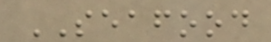SEAFOOD
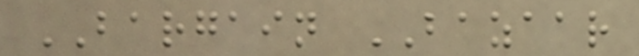BARGAIN BAZAAR
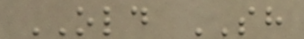OLD SH
